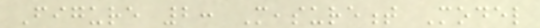Figure 2: Measurement Model
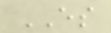ES
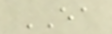EA
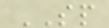SP
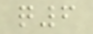q6
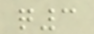q3
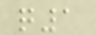q1
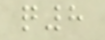q8
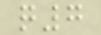q7
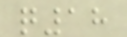q18
